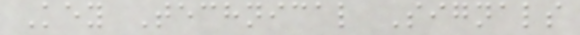Key Technical Signals
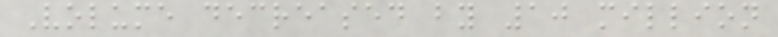Volume decreased by 10 million
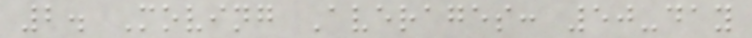2. Moving Averages: 50-day
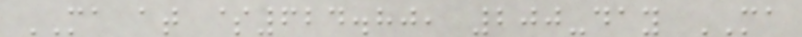MA at $624.80, 200-day MA
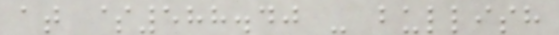at $588.40 - bullish
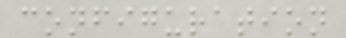configuration
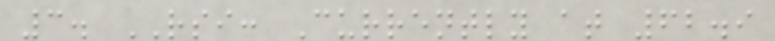3. RSI: Currently at 62.9
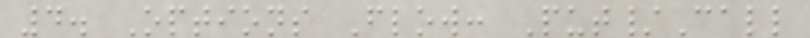4. Options Flow: Put/Call
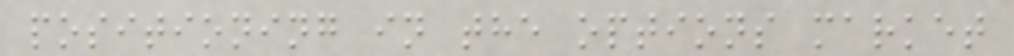positioning in the options market
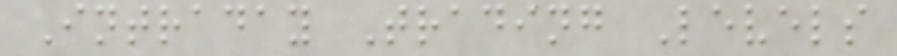Intraday Trading Levels
